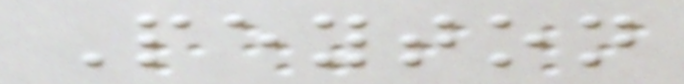Peyton
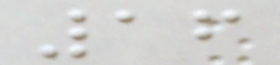16
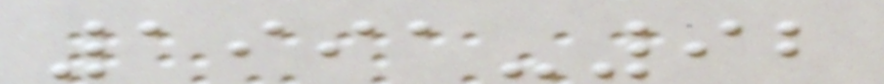1991-92
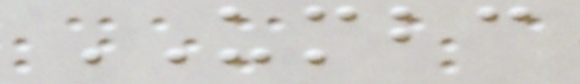UMBC
